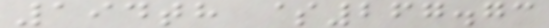194th $267.73
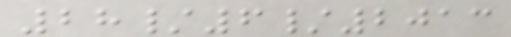28/6/2013
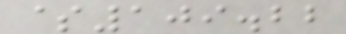$109.22
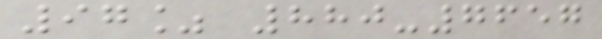97% 880-7657
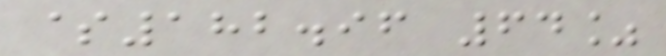$182.96 64%
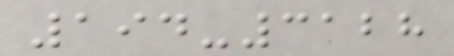194-3128
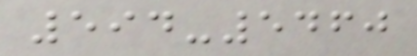594-5460
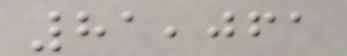81,061
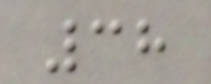38
